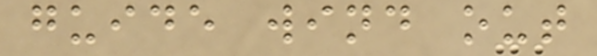guide wind out
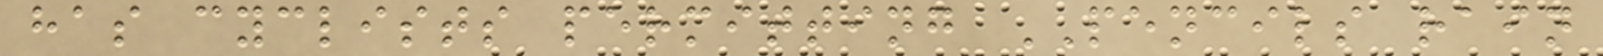has cyclists permitting PENCILS rain
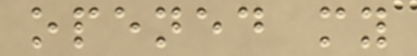opened my
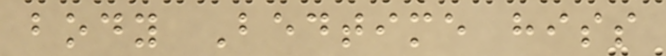body Bedtime hiss
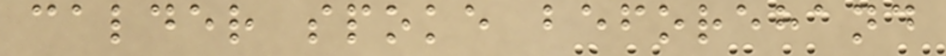calder spoke beforehand
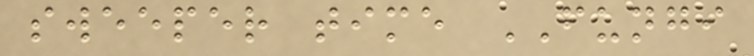sweeper time FUNGI
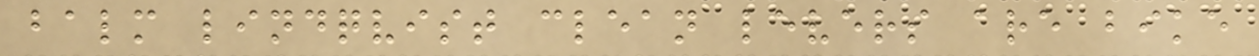balm lindqvist clean levers are bike
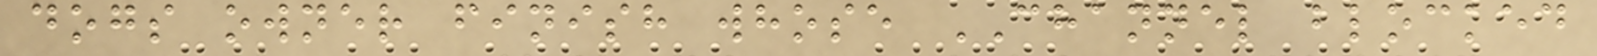dogs owner finish whose CHANNEL blocked
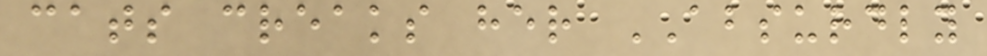cats creaks her ABSURDLY
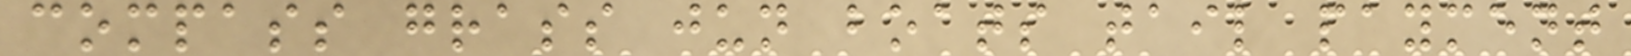compass grass jun boats tail payment
